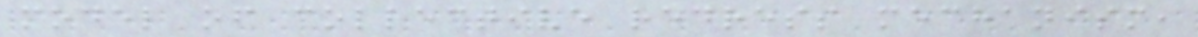model of collective redress mechanism,
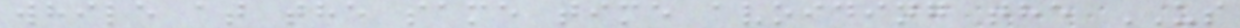while at the same time avoiding the US
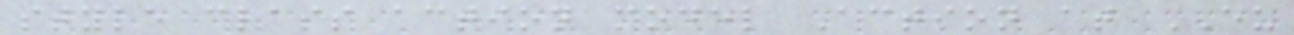style class action model Action at EU
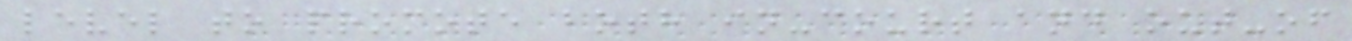level to promote both in-court and out-of
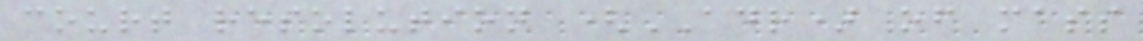court resolution (ADR) of mass
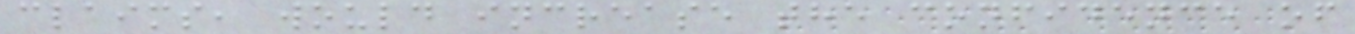claims, would increase the confidence of
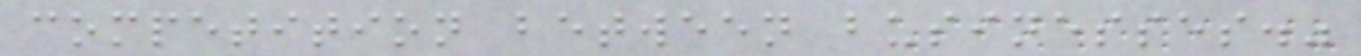competition between businesses."
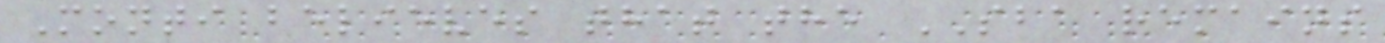Monti believes that the SBA remains
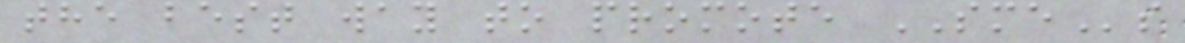the best way to promote SMEs
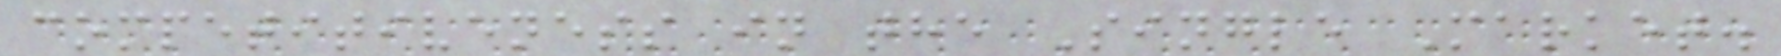competitiveness in the Single Market.
